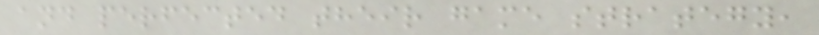and perfected their game strategy,
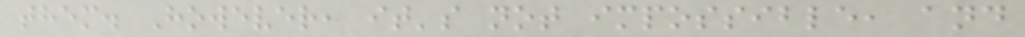them. However, it's not impossible, and
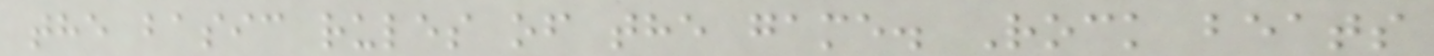the basic rules of the game. Rock beats
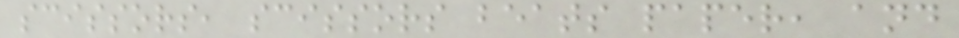scissors, scissors beats paper, and
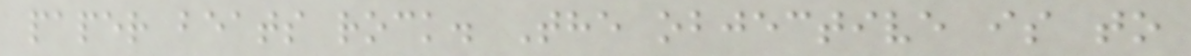paper beats rock. The objective is to
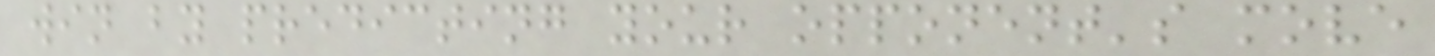win by predicting your opponent's move
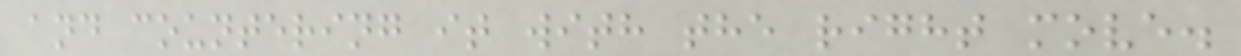and countering it with the right move.
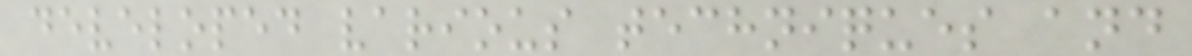developed various techniques and
